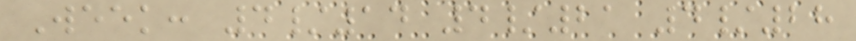Week: 4/14 4/21 4/28
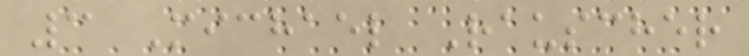3 Michael Rauscher
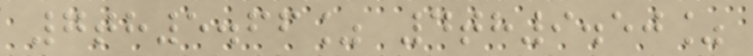7th5.66% 4th9.50%
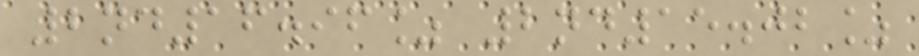2nd16.96% 2nd15.02%
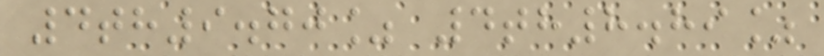4th9.70% 4th8.89%
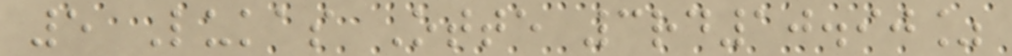5 Lukas Otte 3rd10.90%
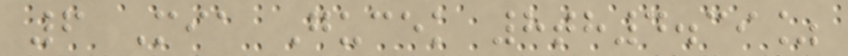6 Mia Gucek 8th4.39%
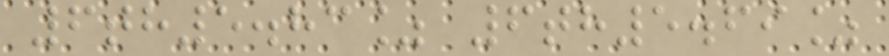6th5.83% 6th5.69%
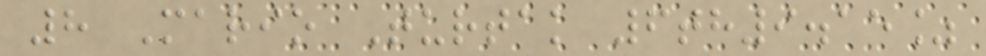8 Mario Turtak 6th9.15%
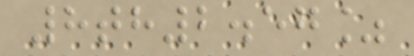8th2.57%
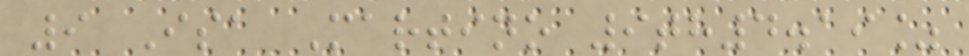9 Isa Martino 9th4.19%
